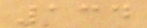134
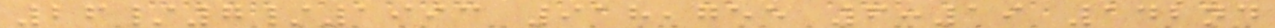26/7/1993 918,755 6:19 142nd
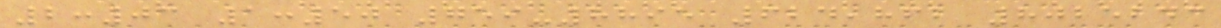2:03 1:50 759-8895 624,862 8025243
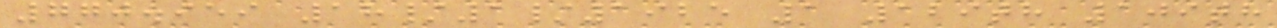770.959 18/1/1925 1 129th 109th
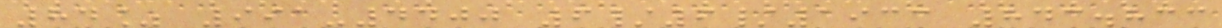84% 991-4400 6/6/1933 843.833
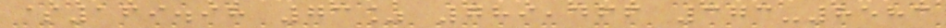$169.98 73% 789,466 373-8583
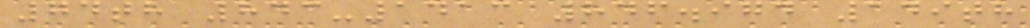74th 843-1413 846.974 149th
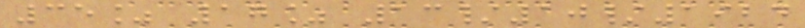35% 17% 13/10/1924
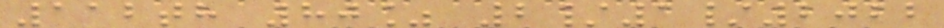112th 80% 2/1/2022
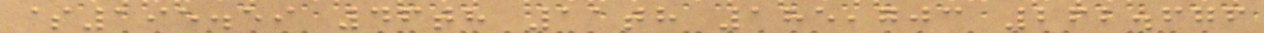$195.59 46th 11th 185,703 262.676
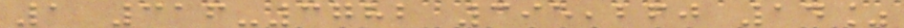1 316-3782 395,260 14%
